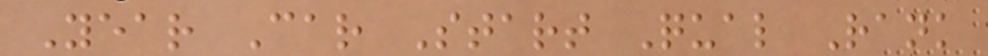Year Car Start Qual Rank
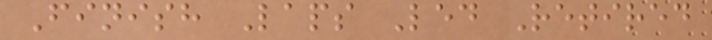Finish Laps Led Retired
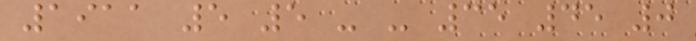1911 5 5 - - 35 45 0
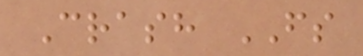Crash FS
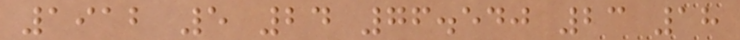1912 5 24 76.540 23 18
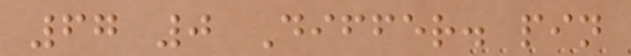67 0 Differ. pin
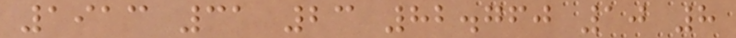1913 31 23 82.760 10 8
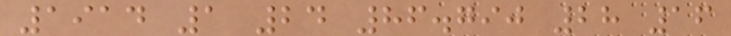1914 1 24 86.790 28 16
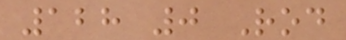128 0 Rod
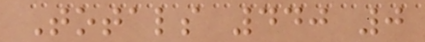Totals 440 0
